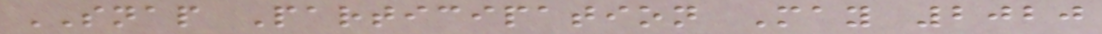SNAP Participation May 2020
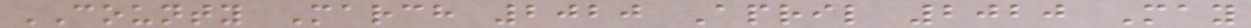COUNTY March 2020 April 2020 May
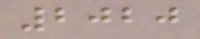2020
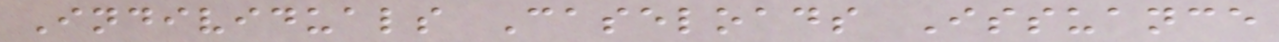Individuals Caseloads Issuance
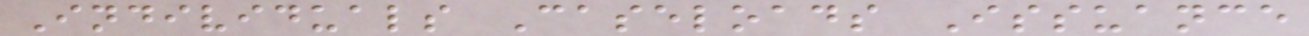Individuals Caseloads Issuance
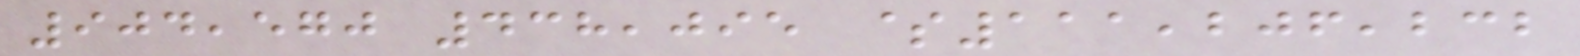904,570 438,095 $111,206,232
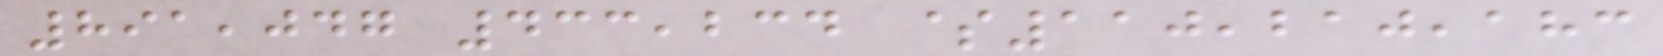891,047 433,234 $110,210,183
